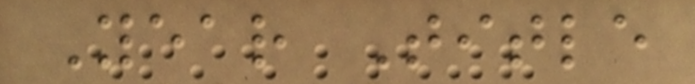Year Title
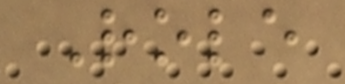Role
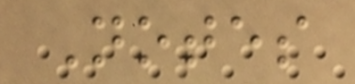Notes
